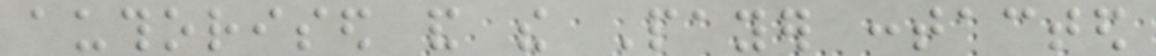authorised and the Payer contacted
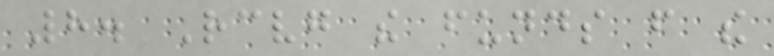8. Receiving the funds from the
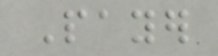Payer
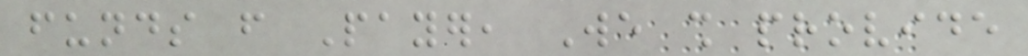funds from Payer, We shall provide
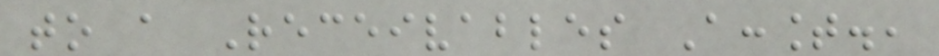to a Receivables Account.,
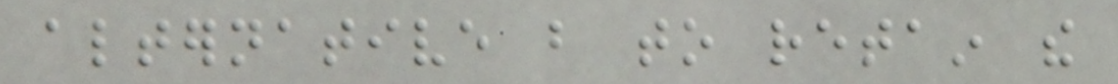alternative but to retain the
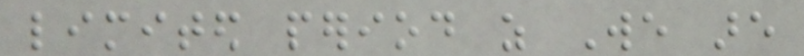limited period as We are
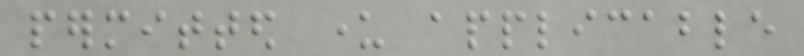permitted under applicable
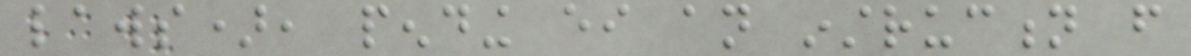laws), pending either an instruction from
